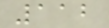112
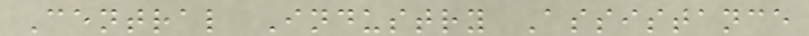Central Industry Assistance
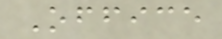Office
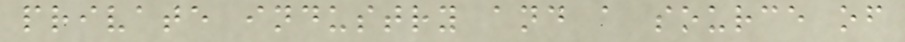private industry and a source of
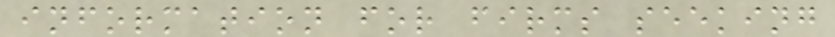information for firms seeking
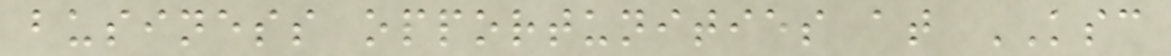business opportunities at KSC
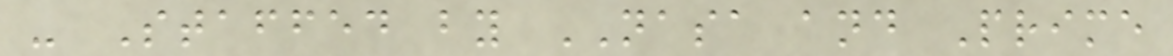- Staffed by NASA and Prime
